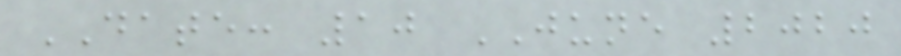DATE: 10 JUNE 2020
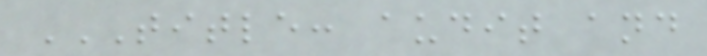TITLE: AUDIT AND
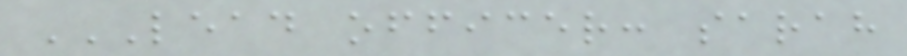LEAD OFFICER: SARAH
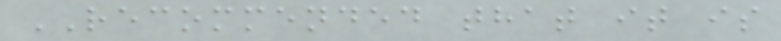RECOMMENDED that it is
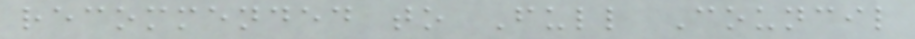recommended to Full Council
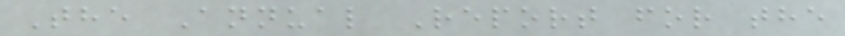The Annual Report for the
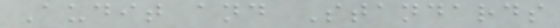Audit and Standards
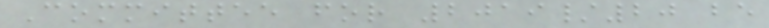Committee for 2019/20 be
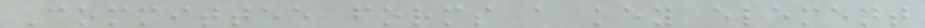Committee forms a key element
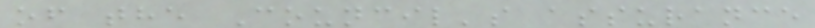of the Council's assurance
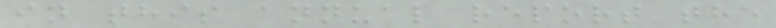in this annual report the
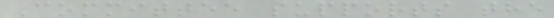Committee supports the
